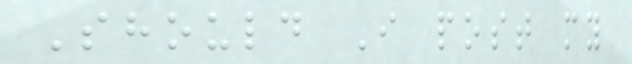Should I post my
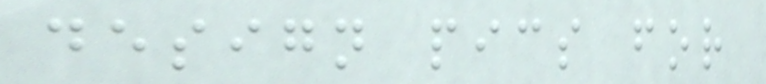design pics for
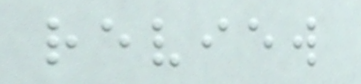review
